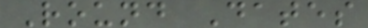Round Dates
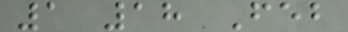1 18 Feb
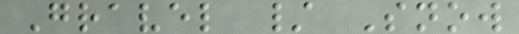Gravel / Snow
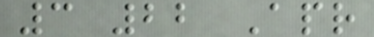3 22 Apr
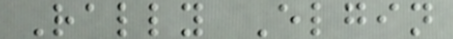Rally Elgin
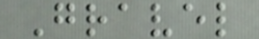Gravel
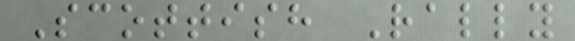Scottish Rally
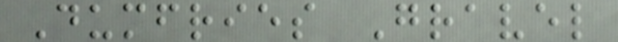Dumfries Gravel
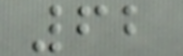62
